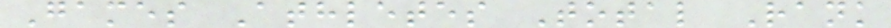Games Athletes Total Rank
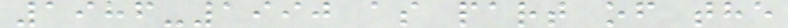1986-1990 as part of the
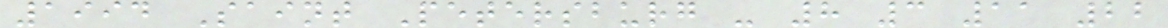1994 Saint Petersburg - 8 3 11 22
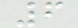6
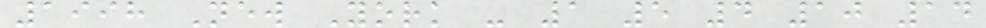1998 New York - 1 5 4 10 14
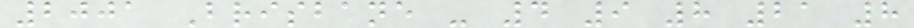2001 Brisbane - 4 9 8 21 8
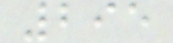295
